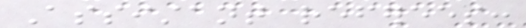Assistant referees:
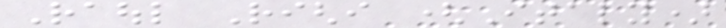Raoul Righi (Italy)
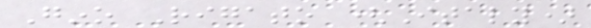Gino Rigato (Italy)
